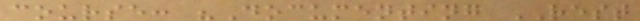course: "Documenting REST
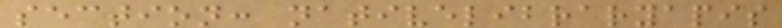section: nativelibraryapis
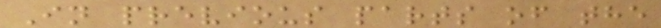In previous parts of the
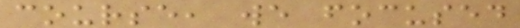course, we focused
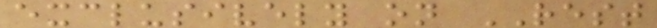exclusively on REST
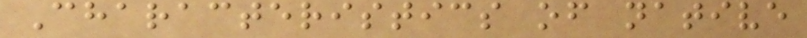Characteristics of native
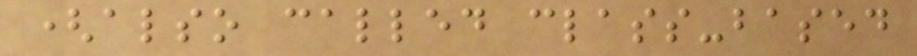(also called class-based
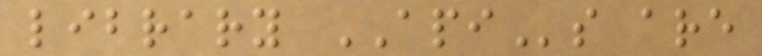library APIs are
